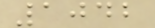1042
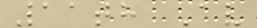11th Av
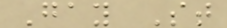Gay St
